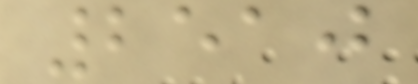2510
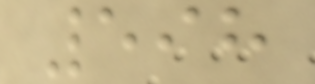598
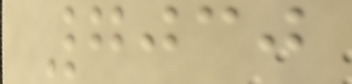7030
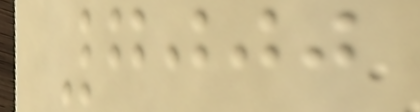7000
